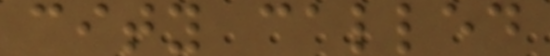city called
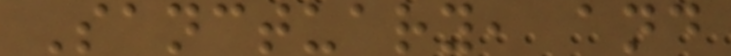Sanctuary, and
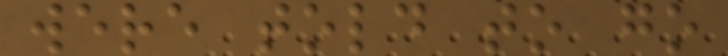were told to go
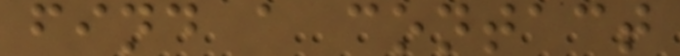find a contact
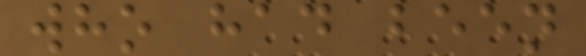who had been
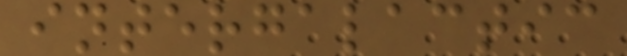intergalactic
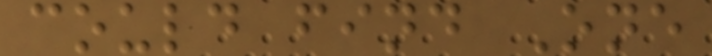could find One
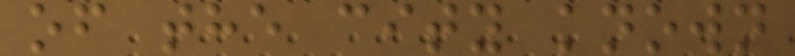of the city known
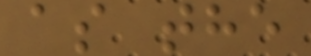as the
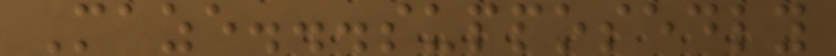Maze...supposedly
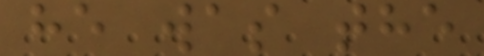he was the
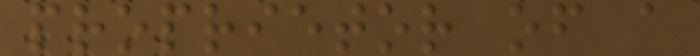proprietor of a
